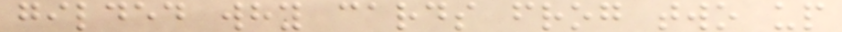gilded why cards frog two up
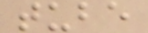tube
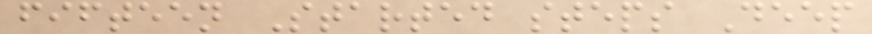fifteen Started steps Deep
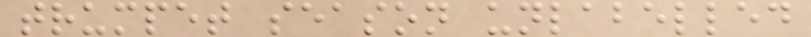trumpet season unlabelled
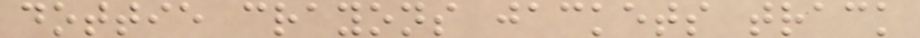dottie crayons jackets track
